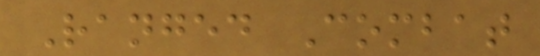Ranged Combat
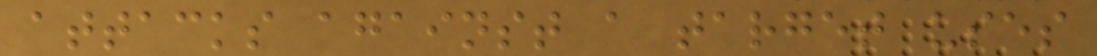attacks against a target uses
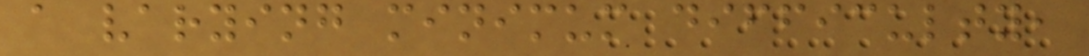a varying minimum difficulty,
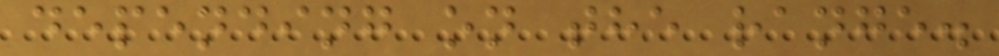depending on the range.
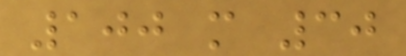100 m 30
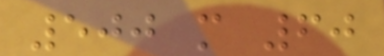500 m 60
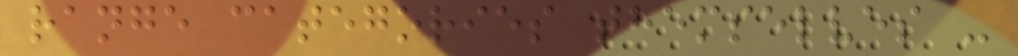range categories themselves -
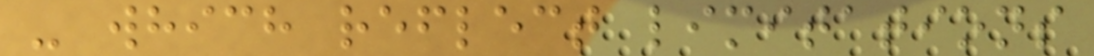- which reflect limitations
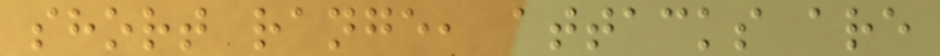short range, attacks are
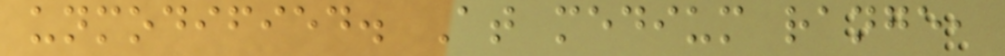unmodified. At medium range,
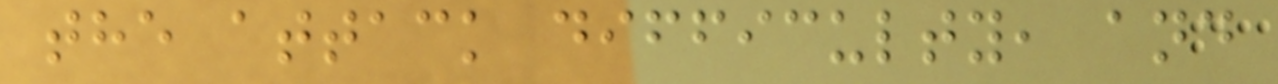the attack difficulty, and
